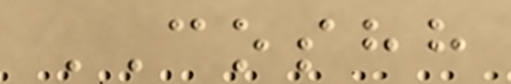COSHH
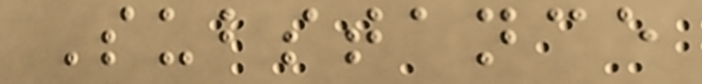Substance
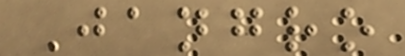Jangro
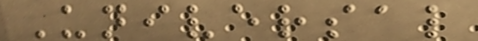Universal
